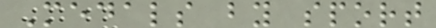Medals by sport
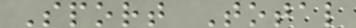Sport Total
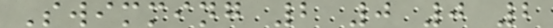Swimming 2 0 0 2
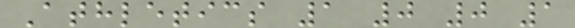Athletics 1 0 0 1
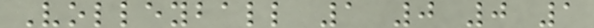Volleyball 1 0 0 1
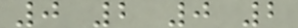0 2 0 2
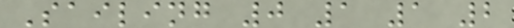Sailing 0 1 1 2
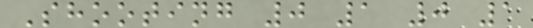Shooting 0 1 0 1
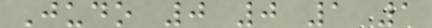Judo 0 0 1 1
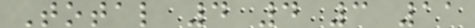Total 4 4 3 11
